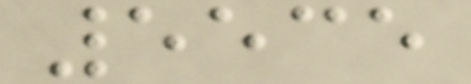5535
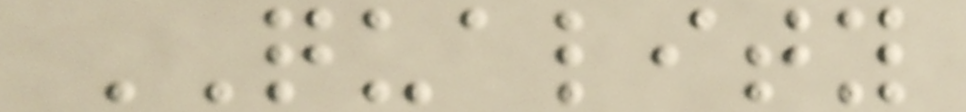QUALITY
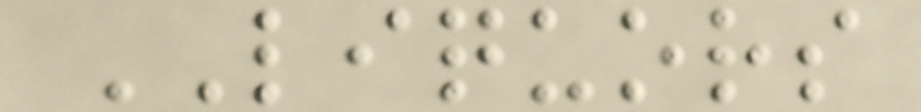LIQUORS
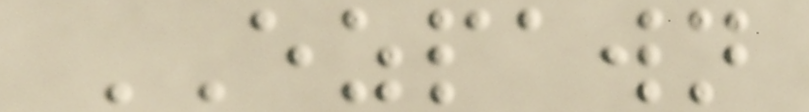EZPAWN
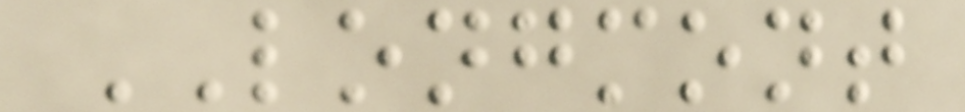LONGMONT
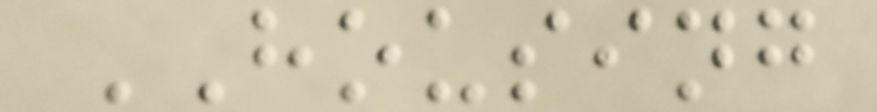HOUSING
